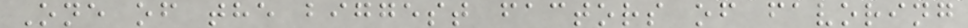One of the biggest factors of favoring
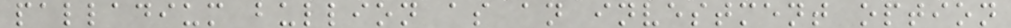palladium bullion as an investment option
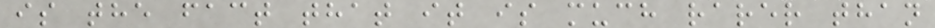is the fact that it is much rarer than
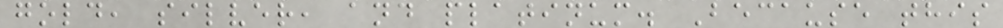gold, silver, and platinum. Because this
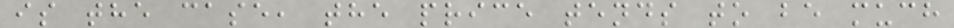is the case, the price tends to be much
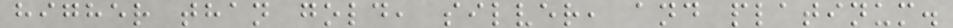higher than gold, silver, and platinum.
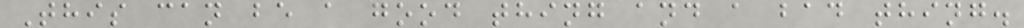This can be a good thing and a bad thing.
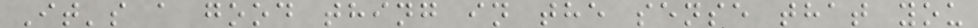It's a good thing in the sense that you
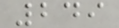249
